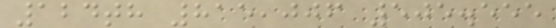124th 815,006 505.555
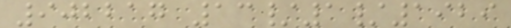902217 13/1/1929
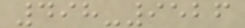498-9526
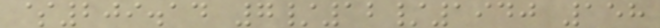$209.14 7/12/1940 158
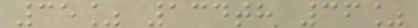35% 134th 36%
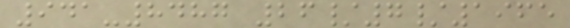941-8487 26/7/1965
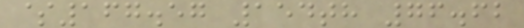$167.57 154th 76.62
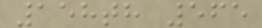158th 565
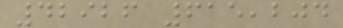42926 615,204
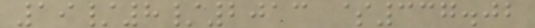19/8/2013 $337.02
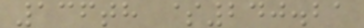136th $240.21
